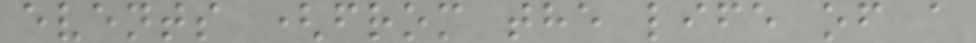events (from the life of a
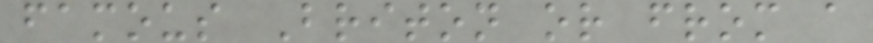famous Briton or from a
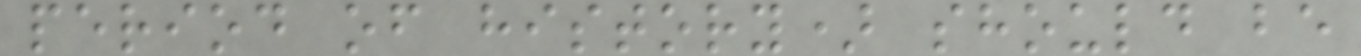period of history) should be
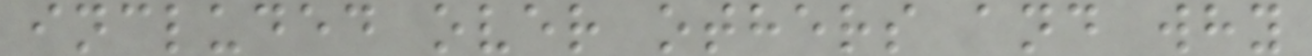included over others and why
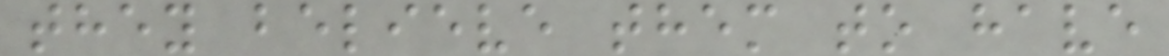they believe them to have
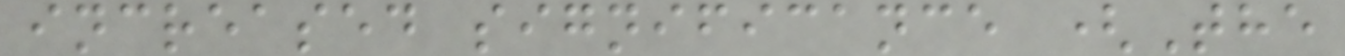increased significance (The
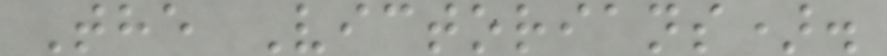The Victorians).
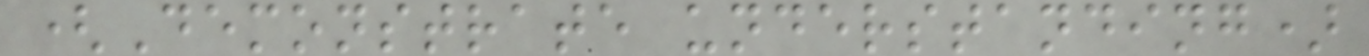(Demonstrate understanding)
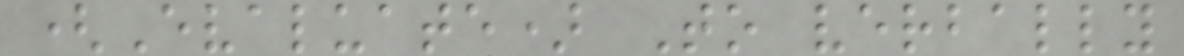(Evaluate) To verbally
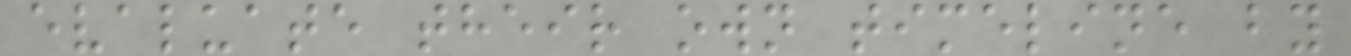evaluate their own timeline by
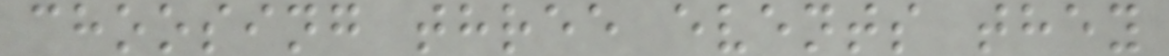choosing three events they
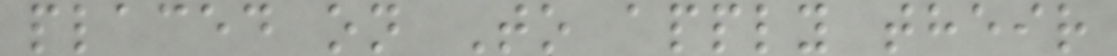placed on To apply their
